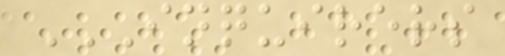INQUIRERS
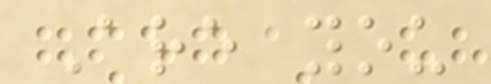Are you
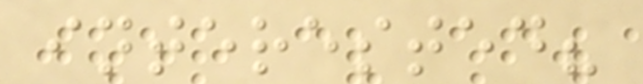interested?
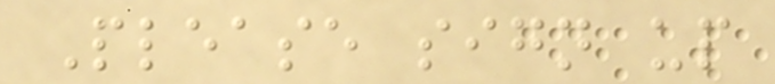Please sign up
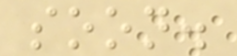soon.
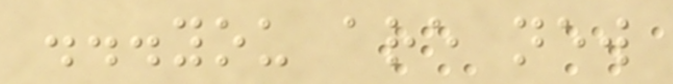...you are new
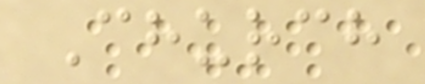Church
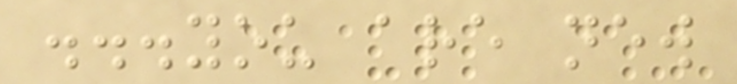...you are new
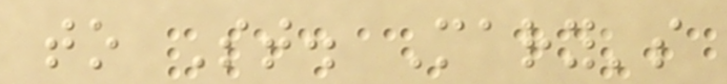to St. Mary's
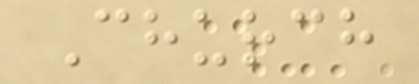Church
